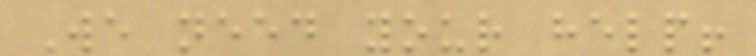We need your help!
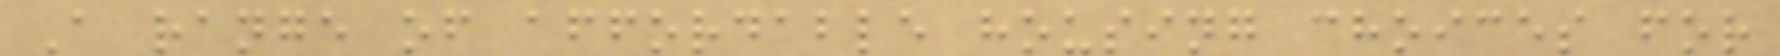A range of affordable housing choices for
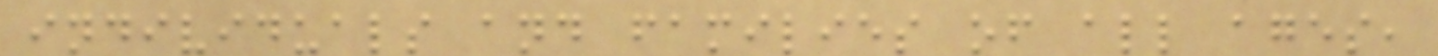individuals and families of all ages,
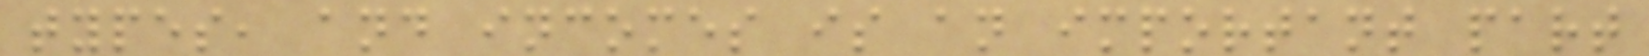types, and incomes is an important part
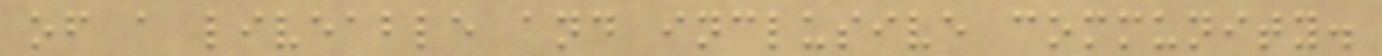of a liveable and inclusive community.
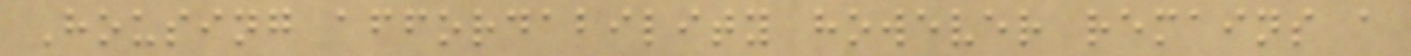Housing affordability however remains a
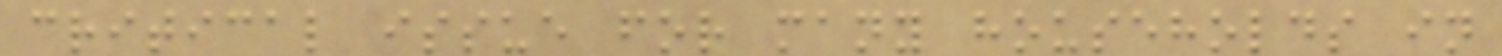critical issue for many households in
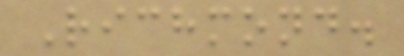Richmond.
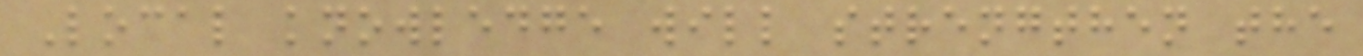Local knowledge will strengthen the
